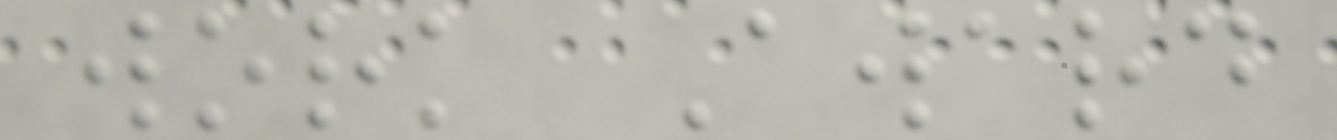work Award
